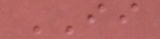II
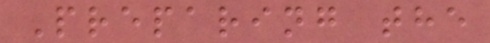Preparing the
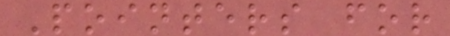Pointers for
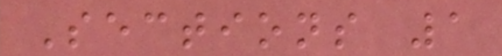Sections 1
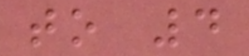to 4
